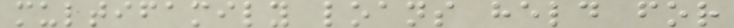multifamily loans held for
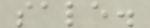sale.
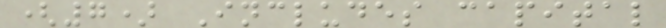(7) Includes capital
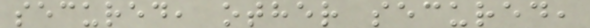secured, other secured,
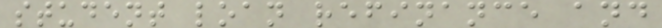student loan refinance and
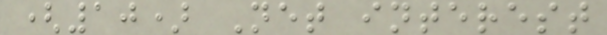(10) Net interest
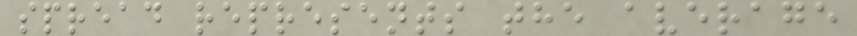spread represents the average
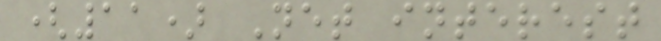(11) Net interest
